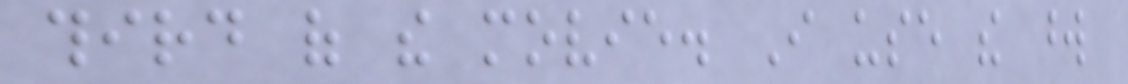third of the movie. I use the word
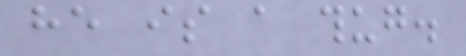he is a thug.
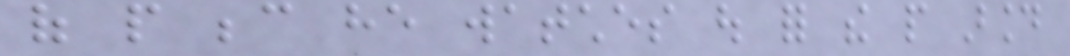of people because he watches out for the people around
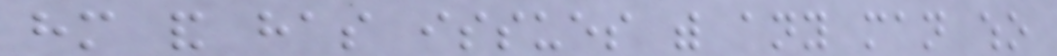him and has issues with any man who
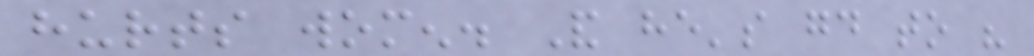hurts women. And he's good to his
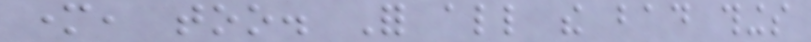mother, too. For all the bad things
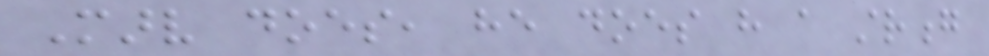Marv does, he does have a strong
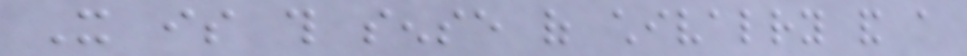It is this sense of chivalry and a
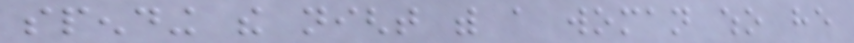spending the night with a woman who he
